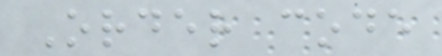Order code
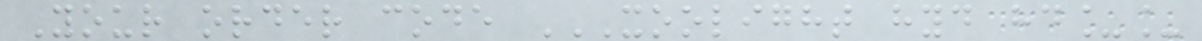Your order code XOOLIGHT HYD HD__
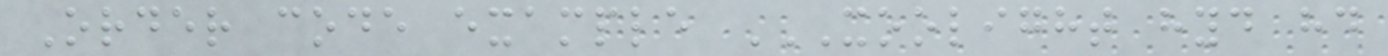Order code example XOOLIGHT HYD HD
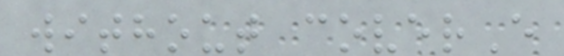without coverE
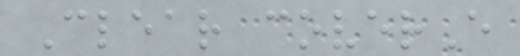Clear coverE
